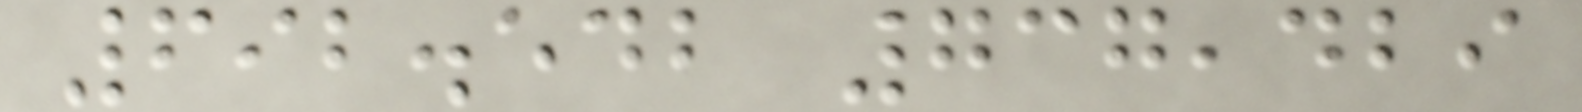692.542 737,429
